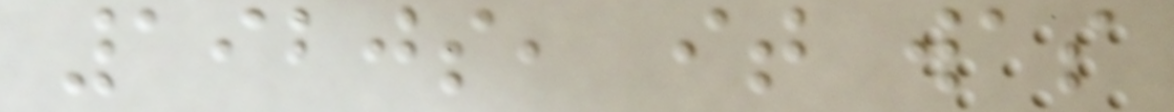1920s, it was
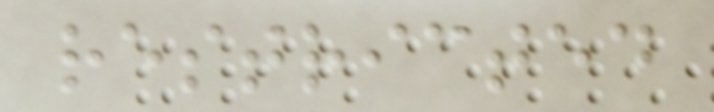restricted
